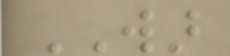WAR
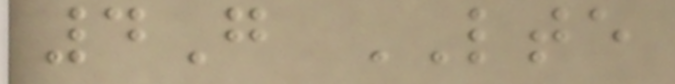4G LTE
